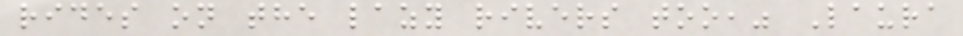rides on the lazy rivers too," Laura
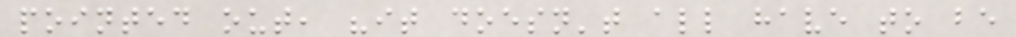pointed out, "it doesn't all have to be
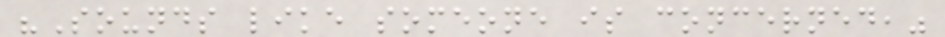"Sounds like someone is concerned,"
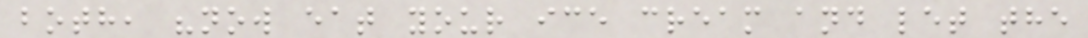both, "now eat your ice cream and let the
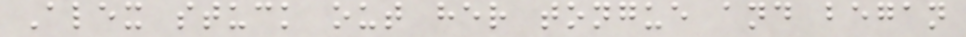Alex stuck out her tongue and began
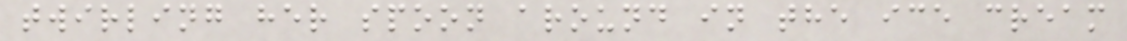twirling her spoon around in the ice cream
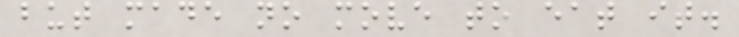but made no move to eat it.
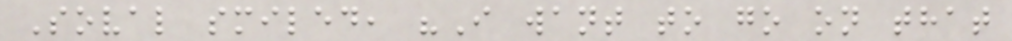Soval smiled, "I want to go on that
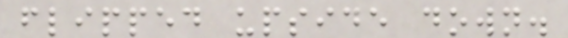flipped upside down.
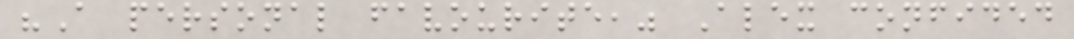"A personal favourite," Alex confided
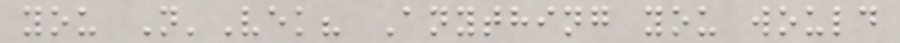you N'Vek? Anything you would
